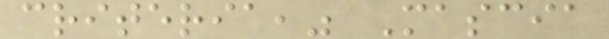criteria," Mascia
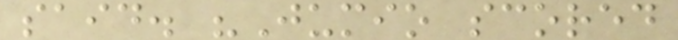said. "Jumio scored
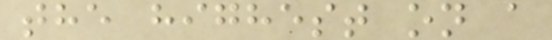the highest on a
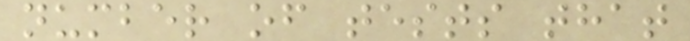number of tests that
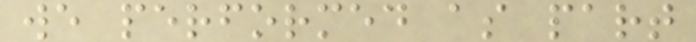we performed as part
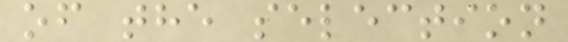of the selection
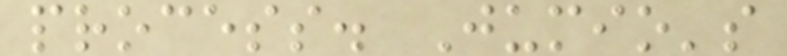process. Jumio's
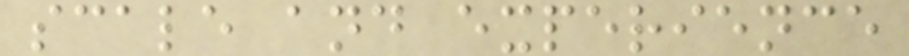scale and experience
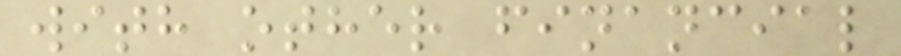with other financial
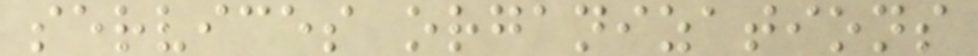services organizations
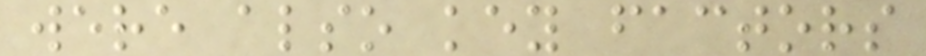were also key factors
